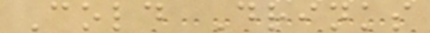Cold Drinks
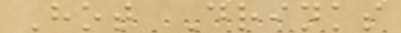Hot Drinks
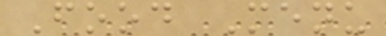Food Menu
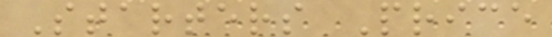Starters Price
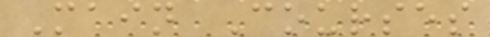Main Courses
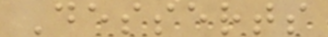Desserts
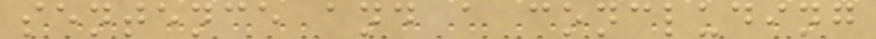sentence and a concluding
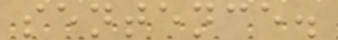sentence.
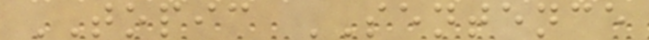TOPIC SENTENCE
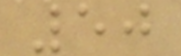50
